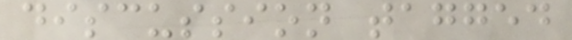discussion tagged
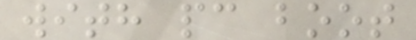with pc boot
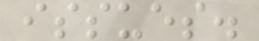issues.
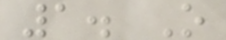1. O
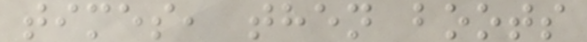times, then boots
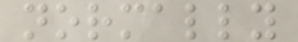normally
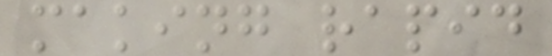making rapid
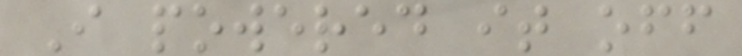I powered it off
